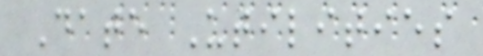Date Utilities
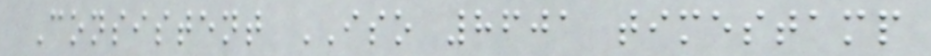Consistent ISO 8601 timestamp
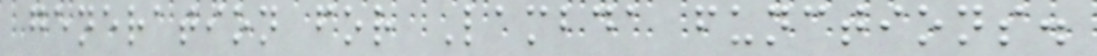generation for Lambda functions.
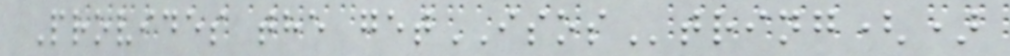Provides the getISOString()
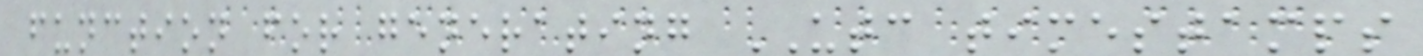function for generating UTC timestamps
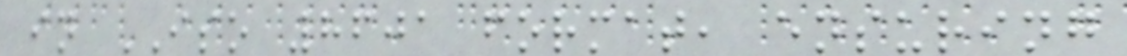in ISO 8601 format, ensuring
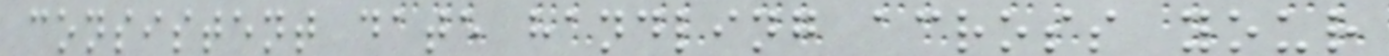consistent date handling across your
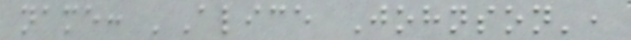name: 'Alice Johnson',
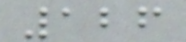126
